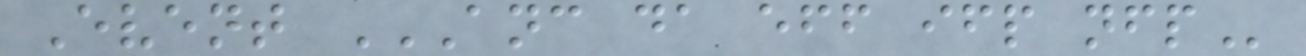Event ANC DA EFF IFP NFP
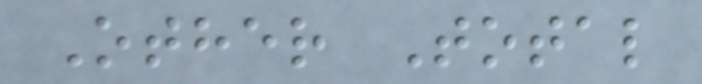Other Total
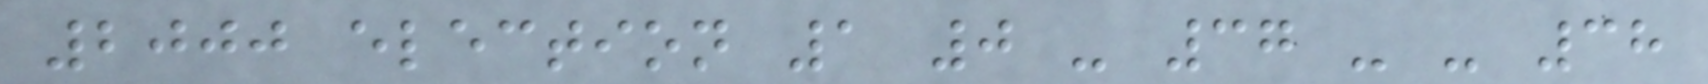2000 election 1 0 - 37 - - 38
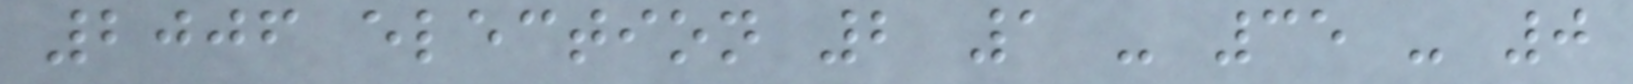2006 election 2 1 - 35 - 0
